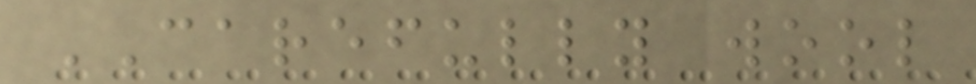CAREFULLY wool
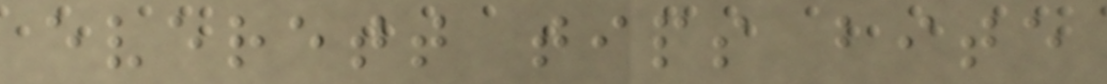everett tips bite
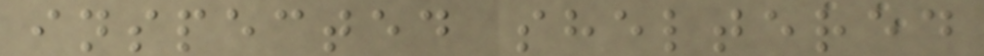inspected sheltered
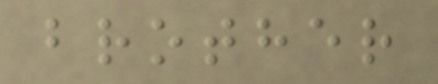brother
